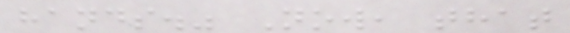hands." Now, that
